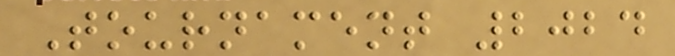Tournament 2024
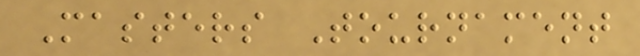Masters Tournament
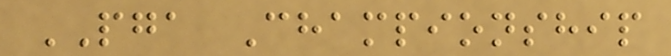PGA Championship
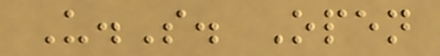U.S. Open
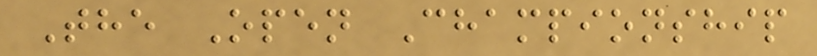The Open Championship
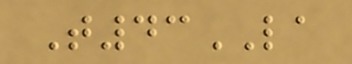T43LA
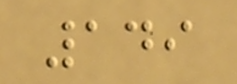149
